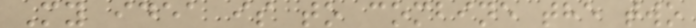My idea is to combine the two
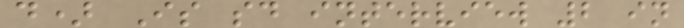d) Is sd interview 2 in
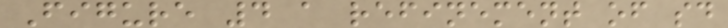Figure 4 a refinement of sd
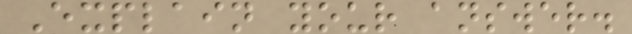Explain your answer.
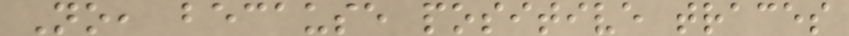No, because positive traces
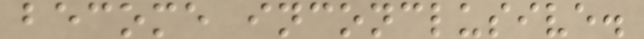become inconclusive.
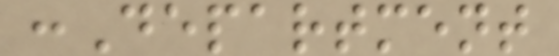:Department
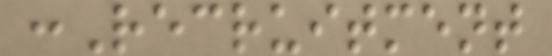:Recruitment
